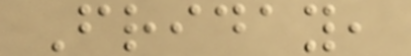Friday,
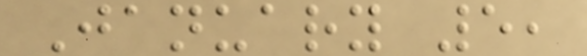January 5,
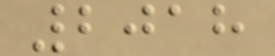2018
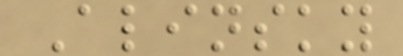Alinsky
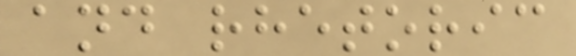and rhetoric
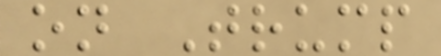on Trump
